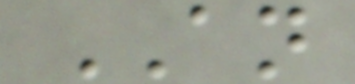AN
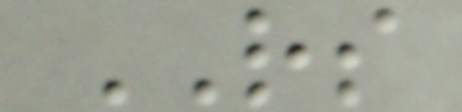RS
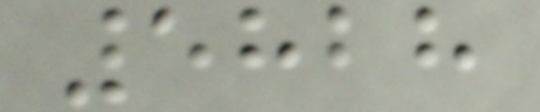5828
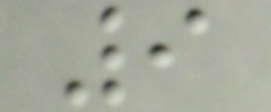9
